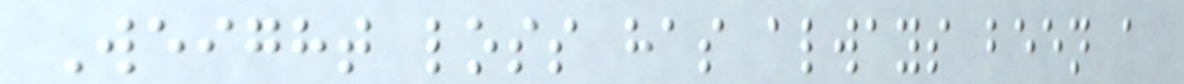Weight loss has always been a
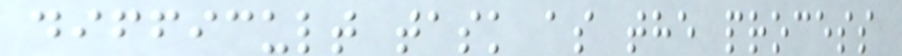difficult task as the process
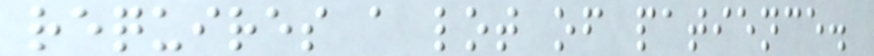requires a lot of patience.
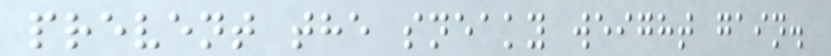prevent the sneaky weight gain.
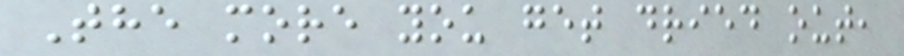The more you get dried out,
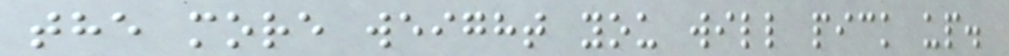the more weight you will pick up.
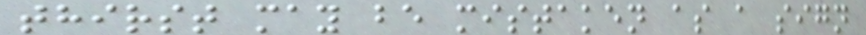thirst may be mistaken as a sign
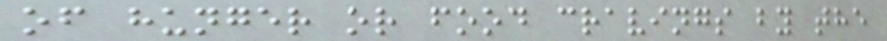of hunger or food cravings by the
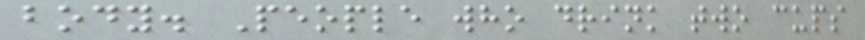body. People who drink two cups
